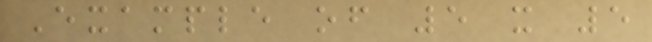Example of 5 x 5
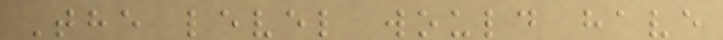The level would have
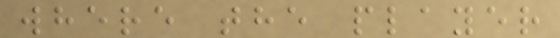where the player
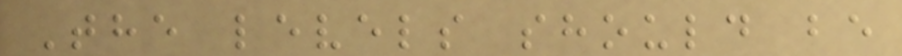The levels should be
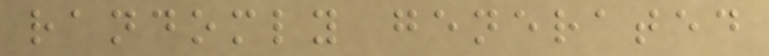randomly generated
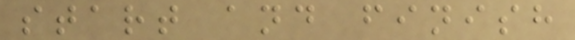start and finish
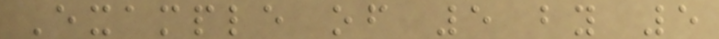Example of 5 by 5
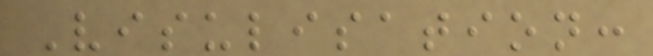Visulisation:
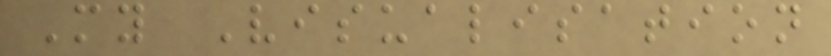My Visualisation
